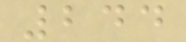244
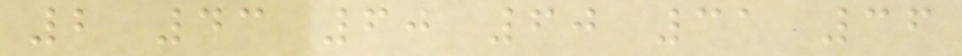2 43 60 60 31 36
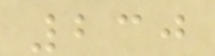230
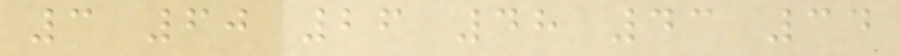3 60 26 48 43 34
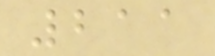211
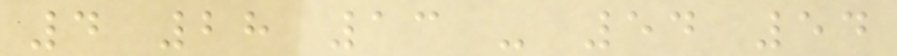4 28 13 - 54 54
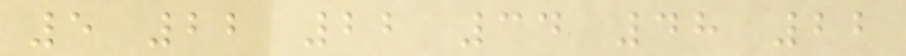5 22 22 34 48 22
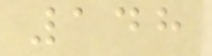148
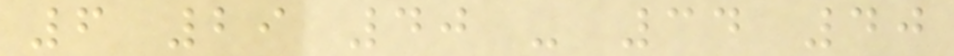6 29 40 - 34 40
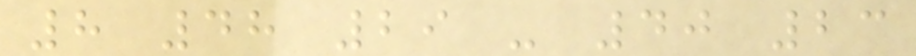8 48 29 - 40 23
